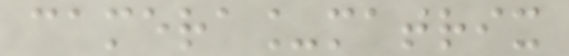camera_matrix
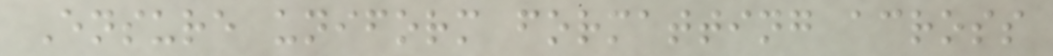Ensure uniform formatting across
